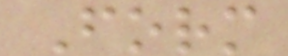Form
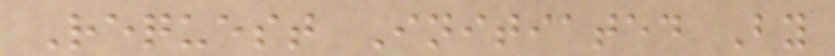Request Initiated By
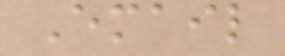Email
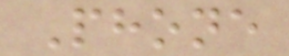Phone
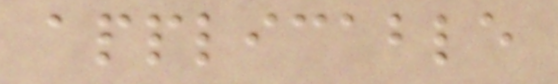applicable
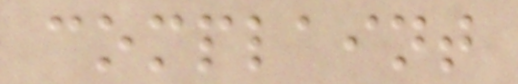complaint
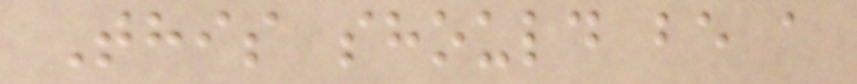This should be a
